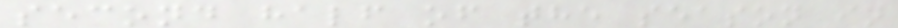second half of the season in
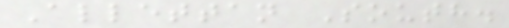Allettan South.
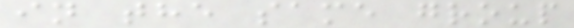in the same group
